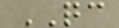QC
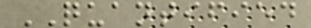QUANTIFIED
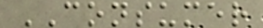CONSUMER
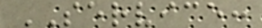SERVICE:
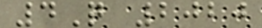4Q 2020
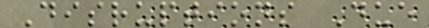Disruptions Due
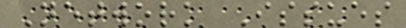Network Issues
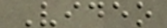Video
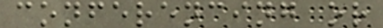conferencing or
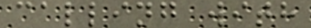calling with
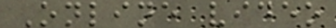Online video
